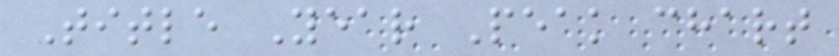Title Year Peak chart
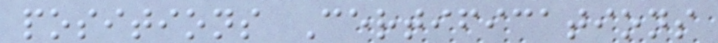positions Certifications
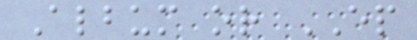Album or EP
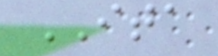ITA
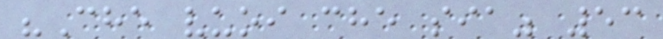"Che vuoi che sia" 53
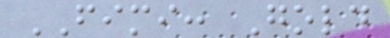FIMI: Gold
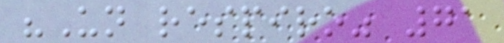"Un respiro" 71
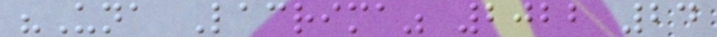"Una Lacrima" 2022 24
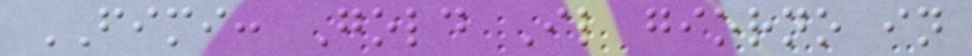FIMI: Gold Il giorno in
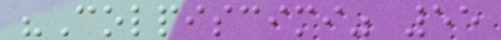"Colpiscimi" 55
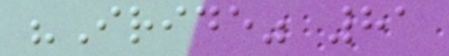"Iride" 81
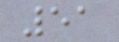51
